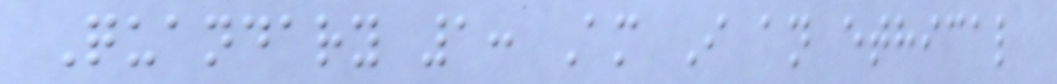Quandary 1: Am I an ethical
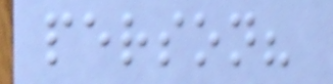person?
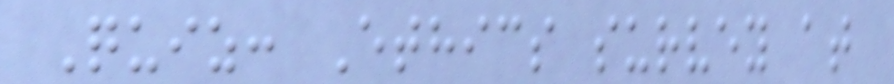Quiz: Ethics survey at
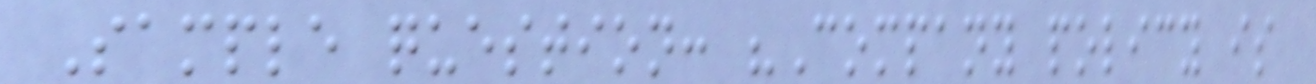Sample question: "Company policy is
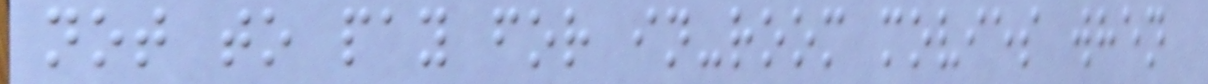not to pay for in-room movies when
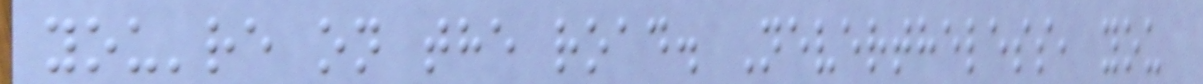you're on the road. Nevertheless, you
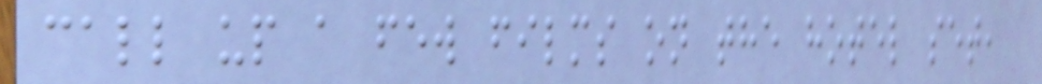call up a few films on the hotel set,
